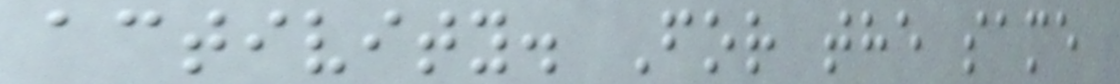activity. For the same
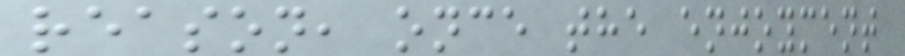reason, once the enjoyment
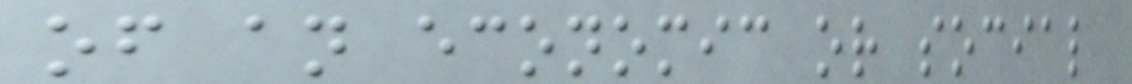of an economic or social
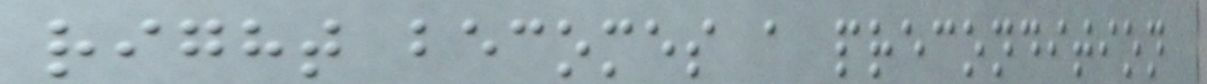right becomes a precondition
